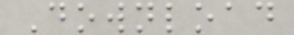Download
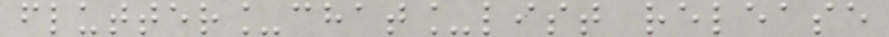flutter_chat_list release
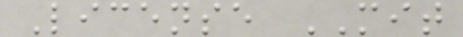License MIT
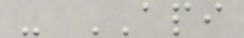- API
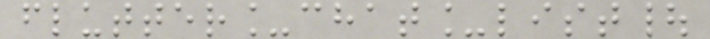flutter_chat_list|
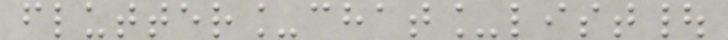flutter_chat_list|
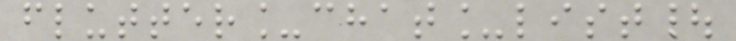flutter_chat_list|
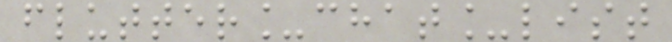flutter_chat_list
